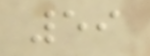59
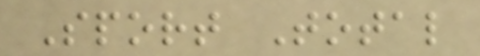Sport Total
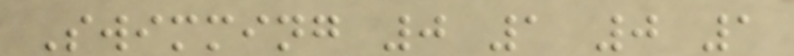Swimming 0 1 0 1
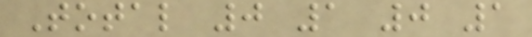Total 0 1 0 1
